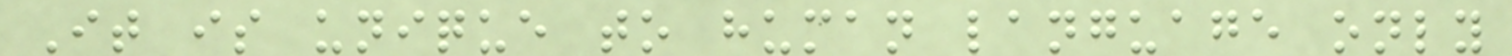It is unique to human language only
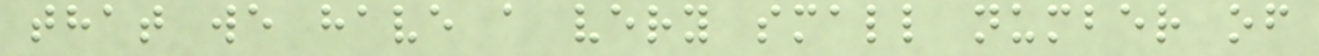that we have a very small number of
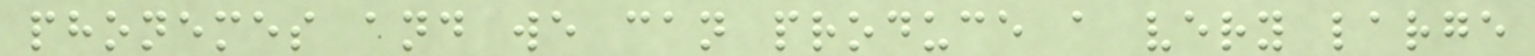phonemes and we can produce a very large
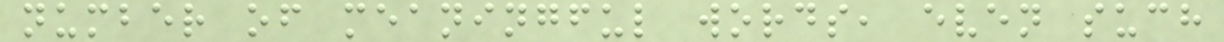number of meaningful words, even such
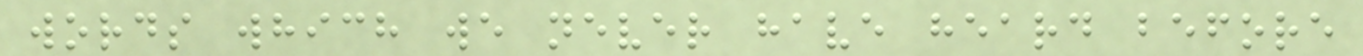words which we never have heard before
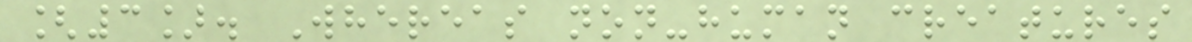[3]. Whereas non-human creatures
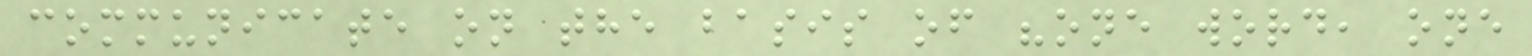communicate on the basis of "one word, one
